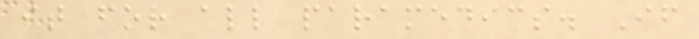it for all paramedics. If
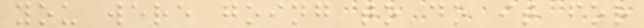you were going to do it for
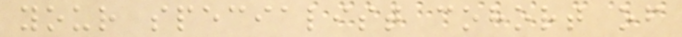your specialist cohort of
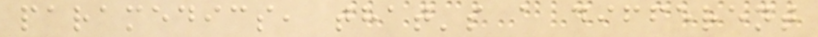paramedics, that's a different
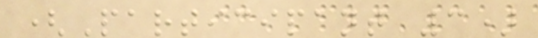(Participant 3)
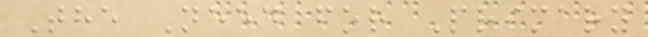The Need for Primary
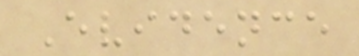Evidence
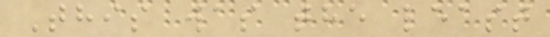This was the least
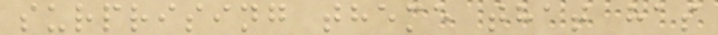surprising theme that has
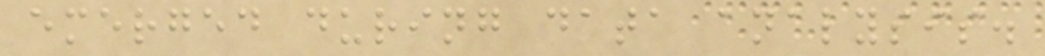emerged during data analysis.
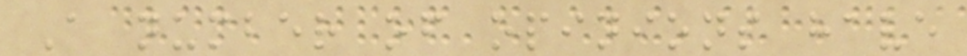A number of opinions have
